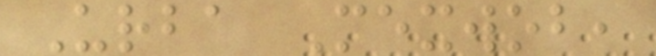Urba Mexwob,
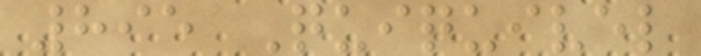895 Quiquivel
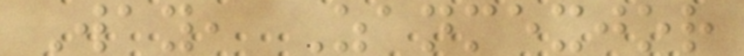Way, Zanmexjor
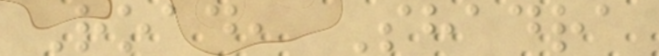Road, Shadra
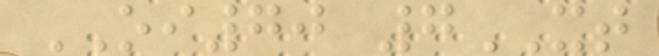OI70 7XT
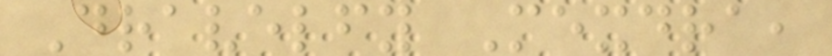Dravelfy Mexdra,
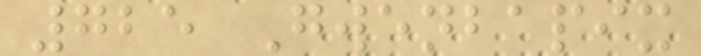725 Gwenbapix
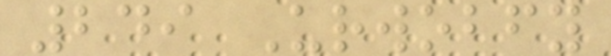249 Urwobfy
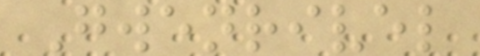Gwenrivel
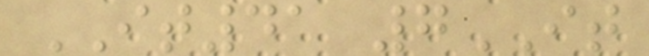IT41 7IT
